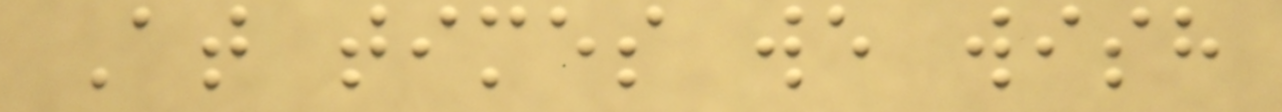At times we wish
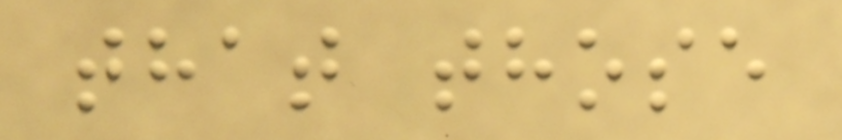that those
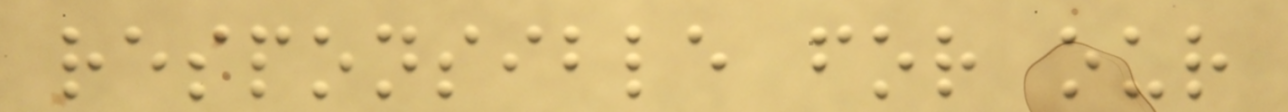responsible for our
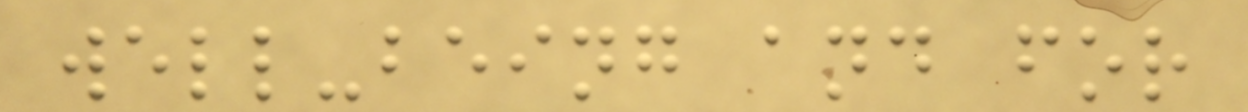well-being and for
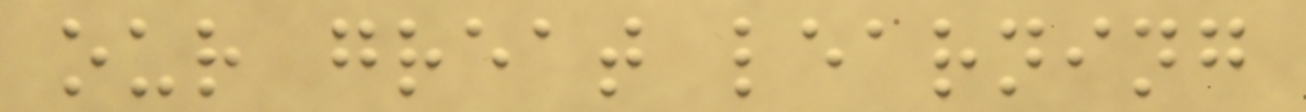our great learning
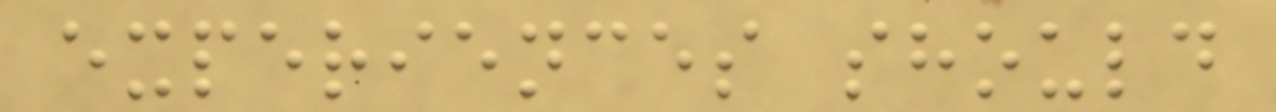experiences should
